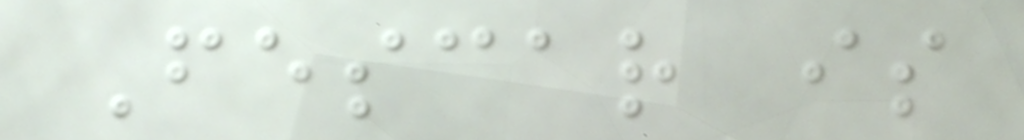Fescar is
